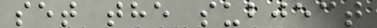set the subject
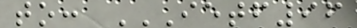to: IETF96
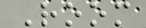Room
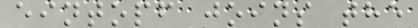eintopf joins the
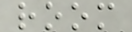room
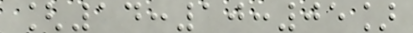[14:10:05]
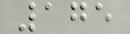175
